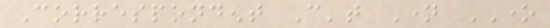Correspondent Can't Name ONE
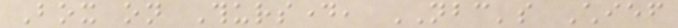Box on Thursday, NBC's Chief
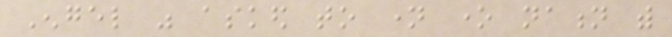Engel was asked to name one nation with
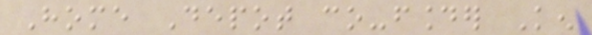Home Depot co-founder Ken
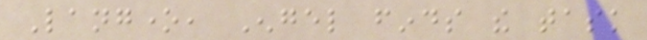Langone, Engel finds the task
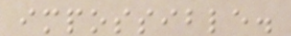impossible.
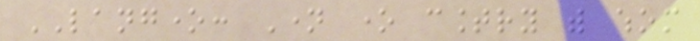LANGONE: Name one country with whom
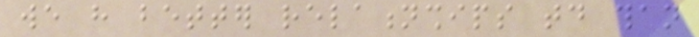we have better relationships today than
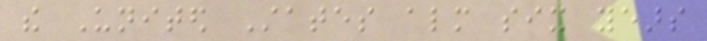the United States almost six years
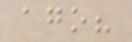ago?
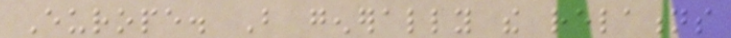Europe. But generally the relations
